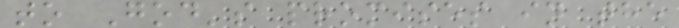to God's promises in the
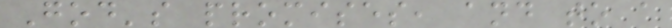God's promises, and to a
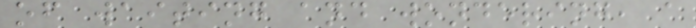of waiting and wondering, a
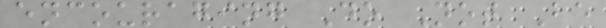encouraging Do Not Be
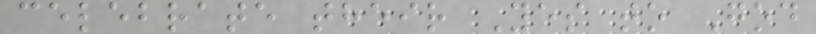celebrate their Yes to God
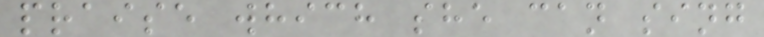praise which she can sing
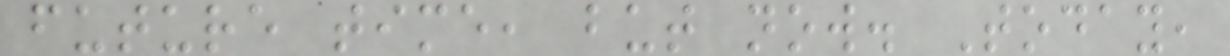future time, but now. Today,
